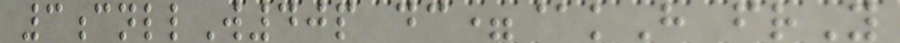3cnllW40p dc=@kH frY
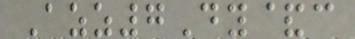Azz7Dy&c
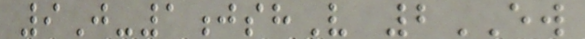9J-1jshV 2EW
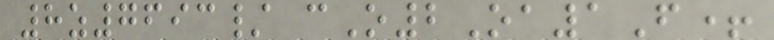8z7693/ cO2Oa1F+
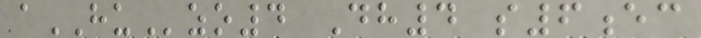aHUzo4 Dh4 s6ec
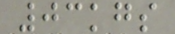03kgs
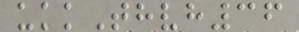ukkThvh36
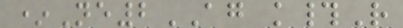*Ne2AG k#R
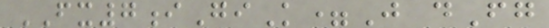FX7iGiK=J dFg
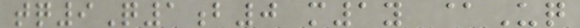tq9Q1b0 m1y @Uq
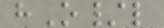hO/l
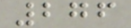276
